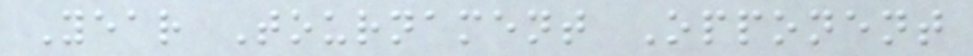Year Tournament Opponent
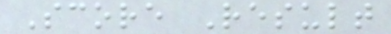Score Result
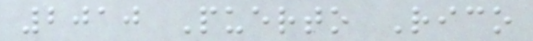2010 Puerto Rico
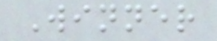Winner
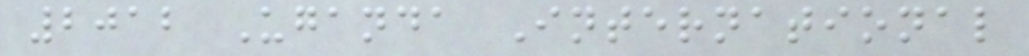2012 Uganda International
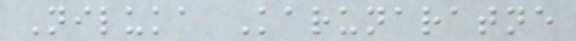Niluka Karunaratne
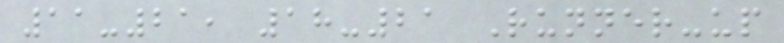11-21, 18-21 Runner-up
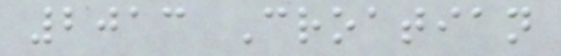2013 Croatian
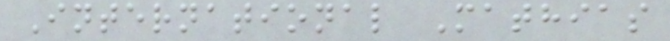International Mathias
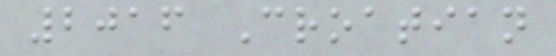2016 Croatian
